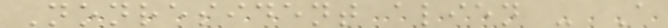Nonresident alien - A
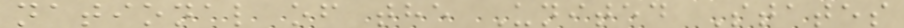national of the United States
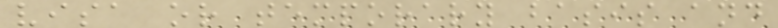visa or temporary basis and
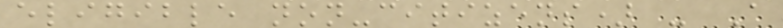eligible non-citizens) - A
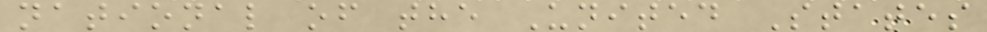national of the United States
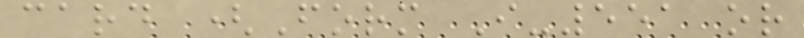card (Form I-551 or
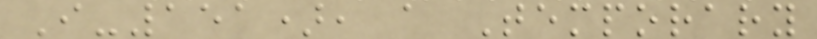I-151), a Temporary
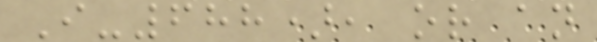I-688), or an
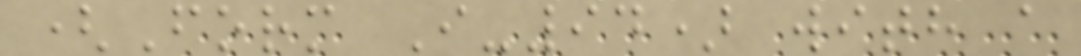(Form I-94) with a
